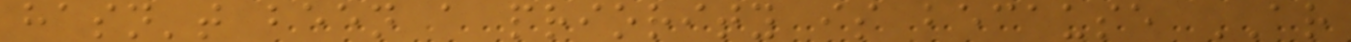hasn't been a priority is because AR
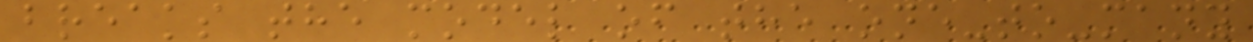breaks the model of the one-to-many
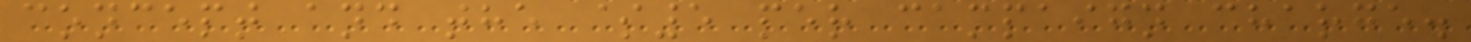concept and the $5 per campaign charge.
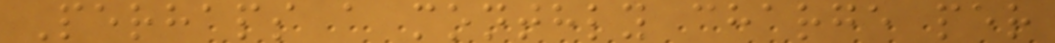Perhaps a monthly charge per
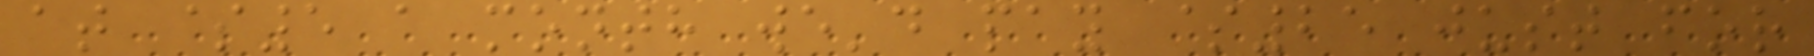at $5 a month we'd pay $25 just for
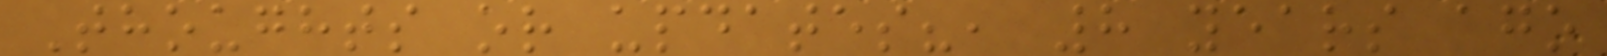Thoughts or updates?, 8 years ago
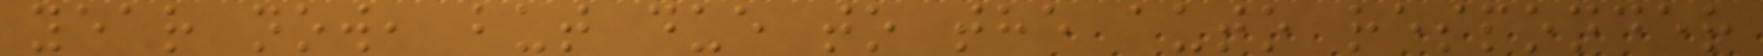year now, but due to the auto responder
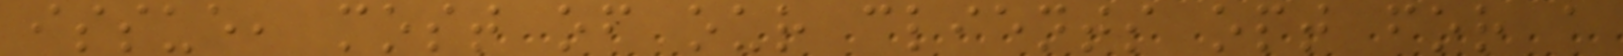issue, most of our clients opt for a
